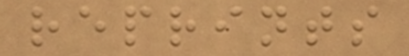reprints
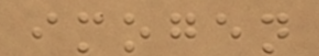imogen
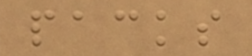packs
